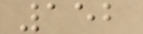152
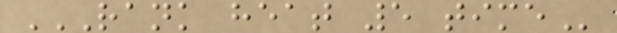RANK HEAT 5 TIME
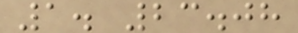1. 23.08
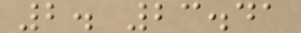2. 23.41
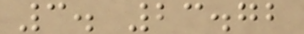3. 23.72
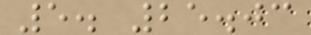5. 25.03
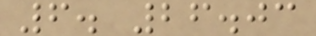6. 26.03
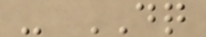- DQ
